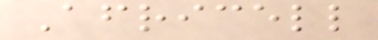Africell
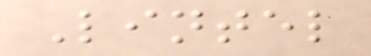Lintel
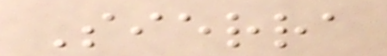Sierra
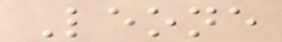Leone
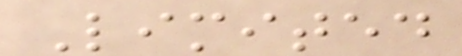Limited
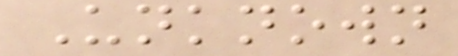Unknown
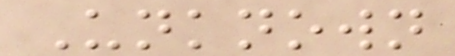Unknown
